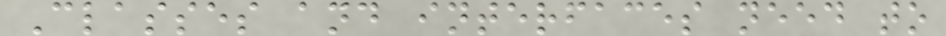Classes and interfaces need to
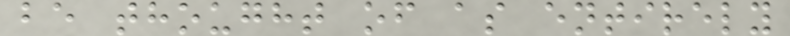be thought of as entirely
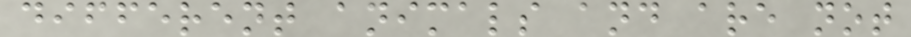different animals and are not
